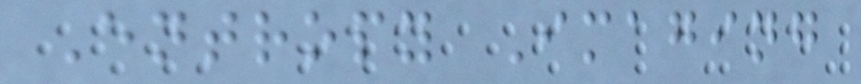Entropy Imaging
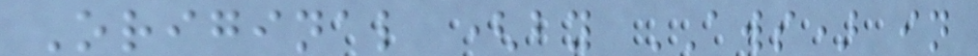Original (by AWS) in
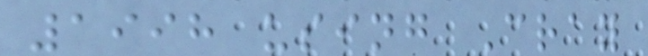1998 using Cray
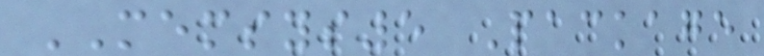MEMSYS5 Package
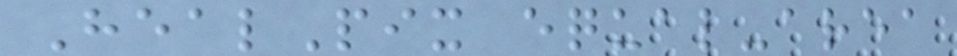HealPix equal-area
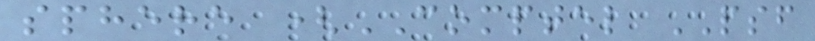sphere (COMPTEL PSF
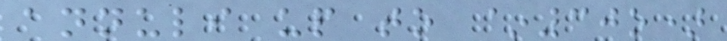annuli up to ~30o)
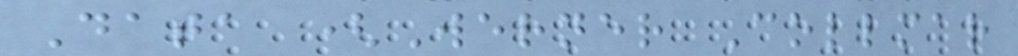Data (Werner Collmar
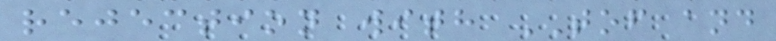rejection with TOF and
